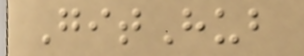GitHub
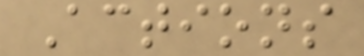Actions
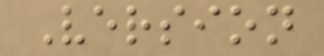Version
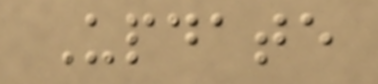Update
